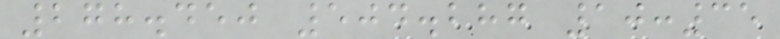278.450 504.287 10:35
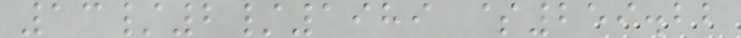13/2/1989 $259.22
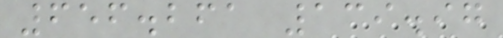656.261 139.97
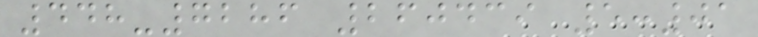448-7286 260439 5:01
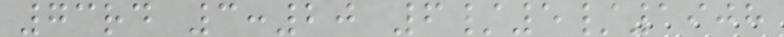73rd 3:20 6/5/1908
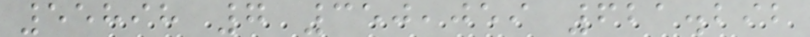55898 7 350,059 621.292
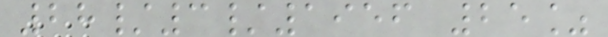28/3/1956 25%
